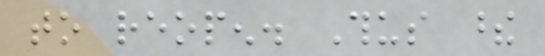to reopen. Thus these
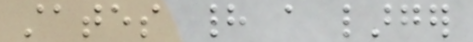states had a larger
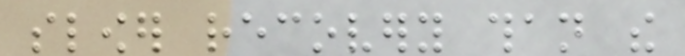slower recovery than the
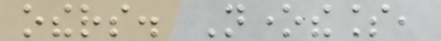others. Nonetheless,
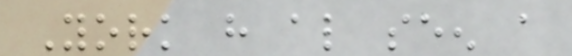York have also seen a
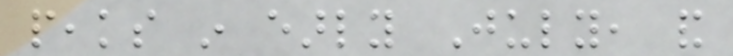peaks in early July, and
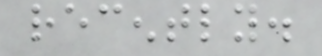recently.
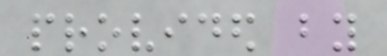provided by
